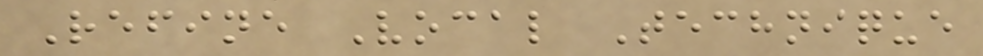Refine Vocal Technique
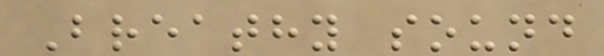Breathy sound
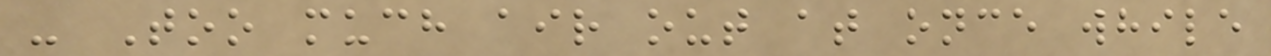- Too much air out at once while
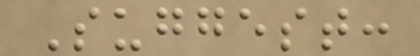Suggest:
